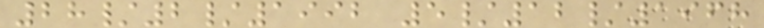28/2/1992 5/12/1968
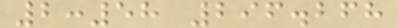2:58 296.268
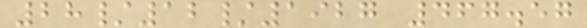28/12/1927 467.57
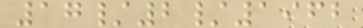17/2/1962
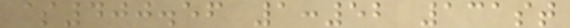$400.56 1:52 131st
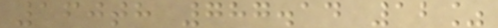160th 787.14 12%
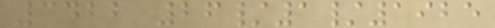3422 26/1/1925
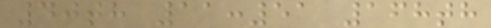40th 11:51 168th
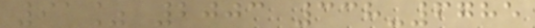91% 2003 338-6785
